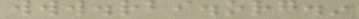www.rbi.org.in
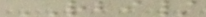RBI/
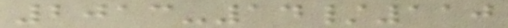2013-14/110
